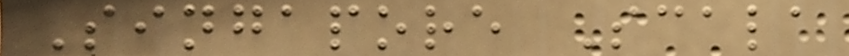Singapore Scala
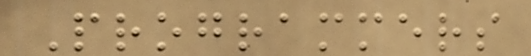Programmers
